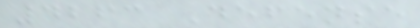4263 Defense
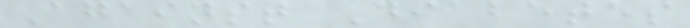Against Diabetes
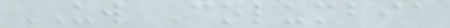UW Columbia
